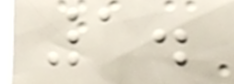1.
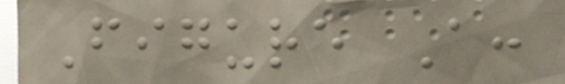Figure A:
